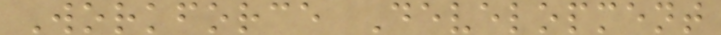Workforce Development
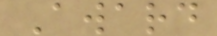Award
